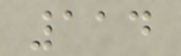114
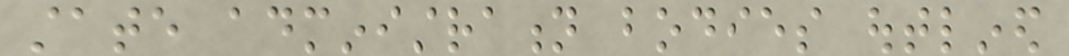state administration bodies outlined
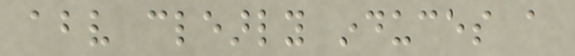above clearly induces a
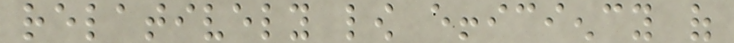relatively low efficiency of
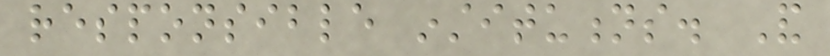responsible institutions. And
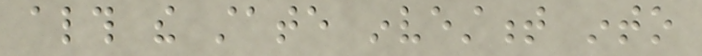although the state investment into
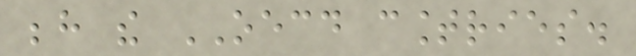behind the OECD countries.
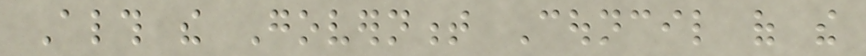Although the Government Council of the
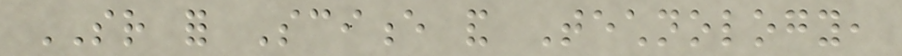SR for Science and Technology,
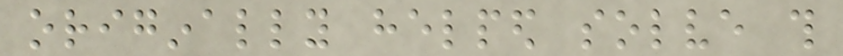originally helped solve this
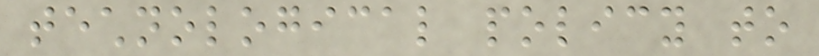technological policy to
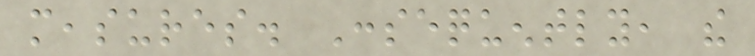measures. Consequently, the
